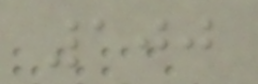100
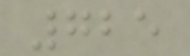725
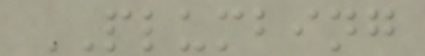PLUMBING
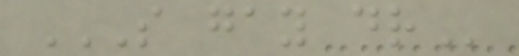S GAY DR
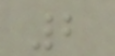2
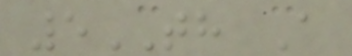5TH A
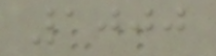1000
